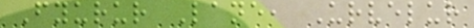Fyurur Lane, Urvelur
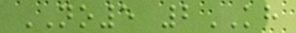NO5 2KH
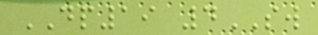DP19 4SW
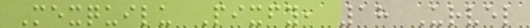Mexquilu Pixfy, 18 Urvel
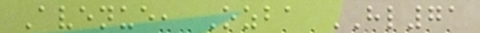Avenue, Ozba HL71
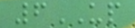6UP
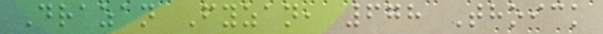Drazan Fyzan, 678 Thoick
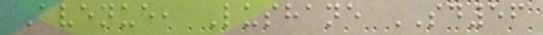Avenue, Lushane SD56
